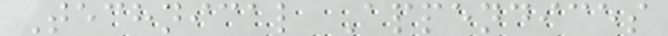Technical Appendices
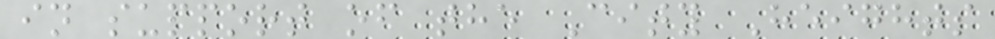in support of the City Heights
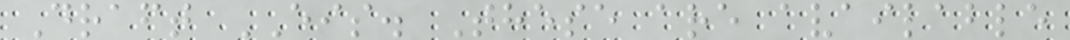Draft EIS. These are available
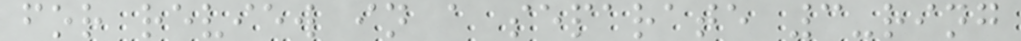for review in a separate 3-ring
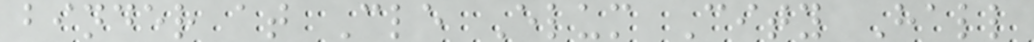binder at Cle Elum City Hall
